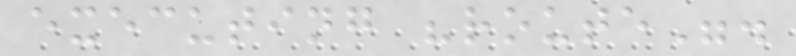executing "route".
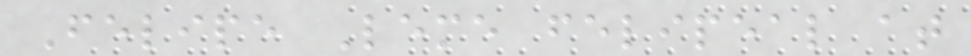Felipe Leme felipeal at
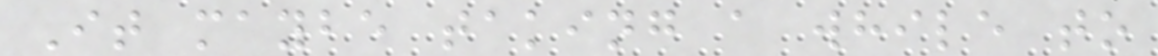It maybe taking a while to
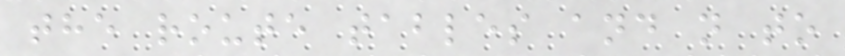the route tables and n to
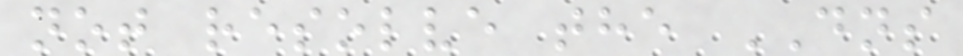not resolve the DNS
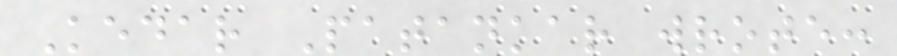Kedar Patankar wrote:
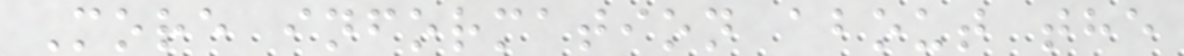More information about the
